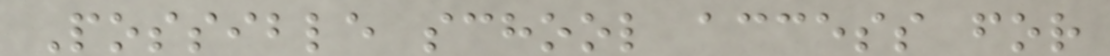Possible school access for
